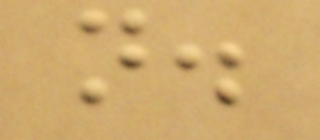n.
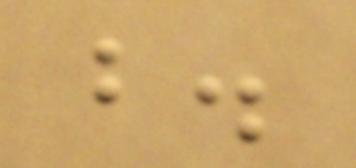b.
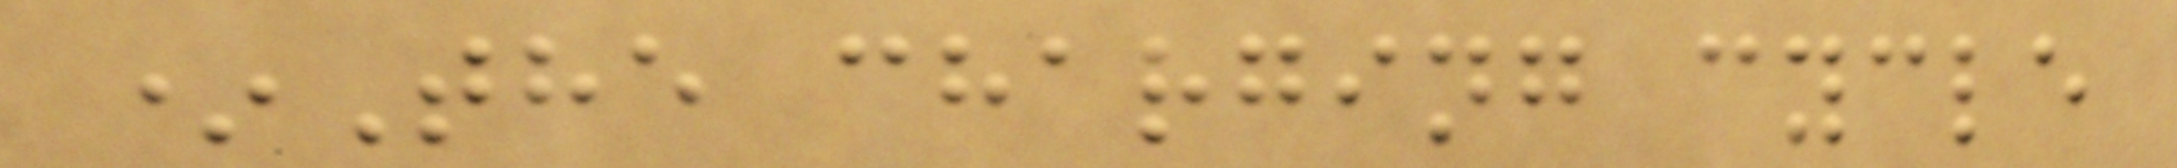*The charging cycle
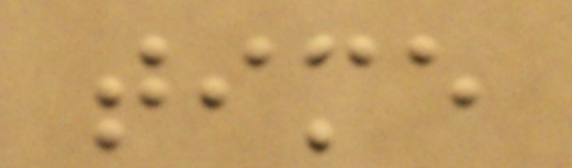time
